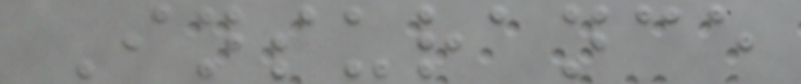Insurance
